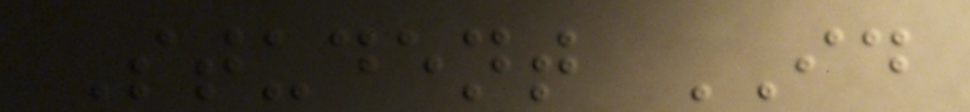Student ID
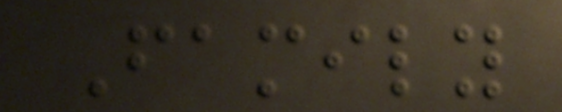Family
